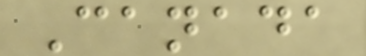Canada
